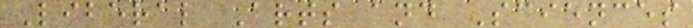Liberal Arts and Sciences
